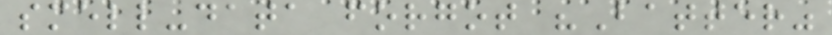smell-data forgot "Batter"
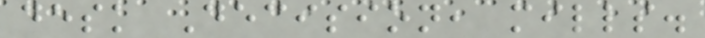desk Decision, mills.
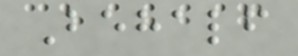Behalf
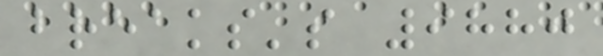breaks's 9880
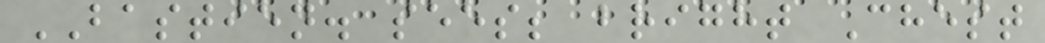BASTIEN. sees; bright Chest
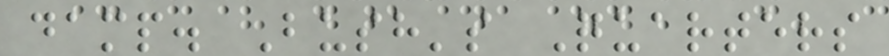damp. Bush's Quarters
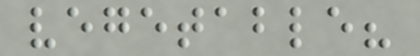vegetable?
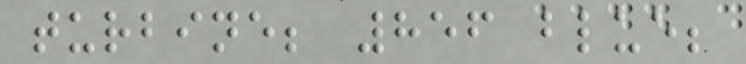turbine; 856 blue;
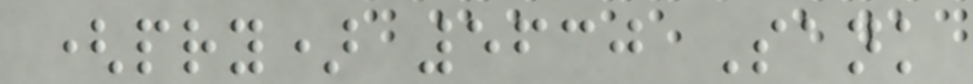(pry) 5630 Sank
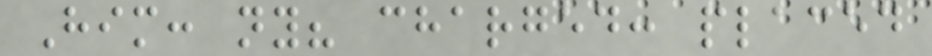Him: ny? charged: placed
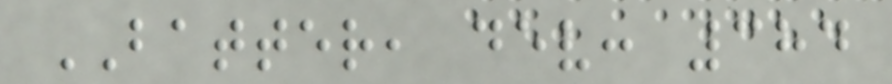BATTER, dev: 384
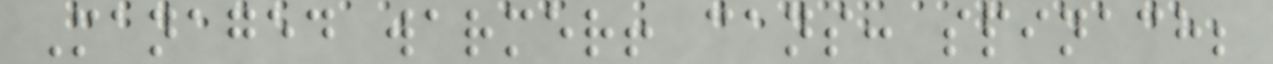Managed warmer! cans: spinach;
